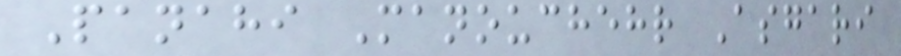Panahi Manouchehr Asgari
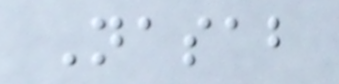Nasab
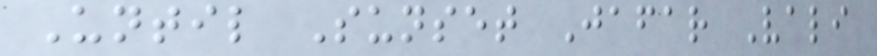Until Sunset Jafar Vali
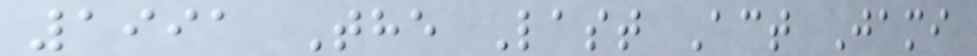1991 The Last Act Jami
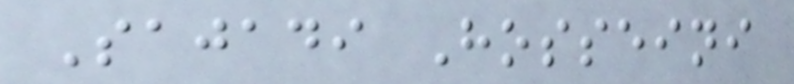Sajadi Hosseini
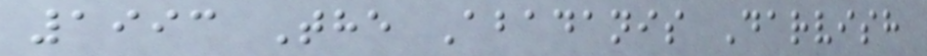1993 The Abadanis Darvish
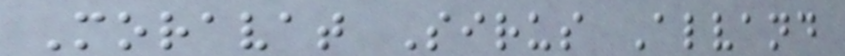Moravat Sirus Alvand
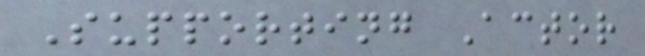Supporting Actor
